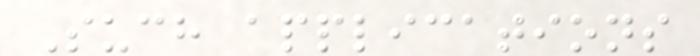Such applications
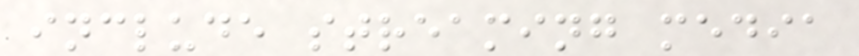include streaming media
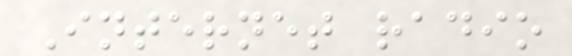Internet radio
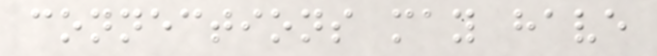connections may have
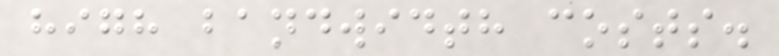high bandwidth costs.
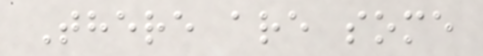There are some
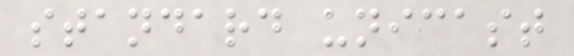standard unicast
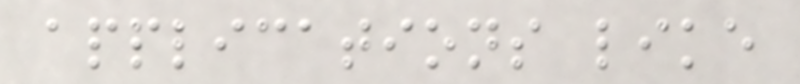applications like
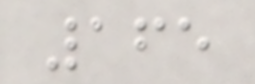165
